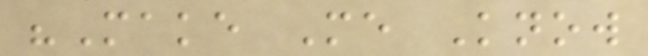"Make Me Know
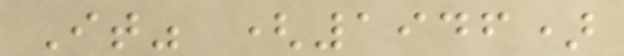It" (1946)
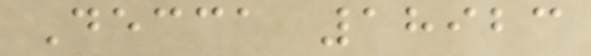Decca 18923
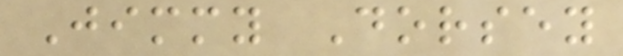Jimmy Dorsey
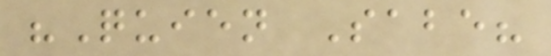"Quien Sabe?
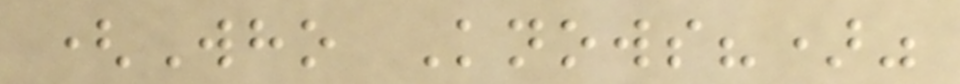(Who Knows?)"
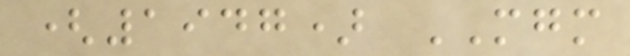(1947) MGM
